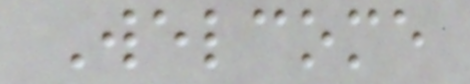Welcome
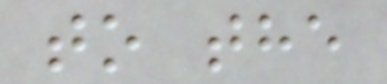to the
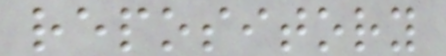repository
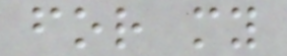for my
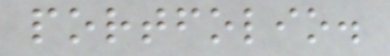portfolio.
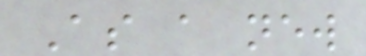As a new
